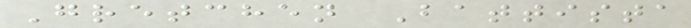Gretchen Battista
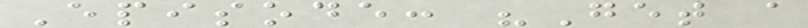Episode: "Get a
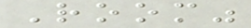Room"
